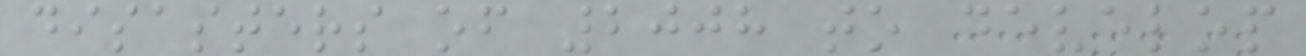disasters of 2008 to develop
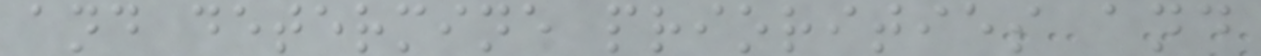and determine priorities and
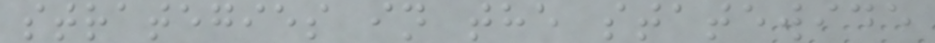strategies in the statewide
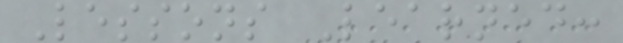Lessons Learned:
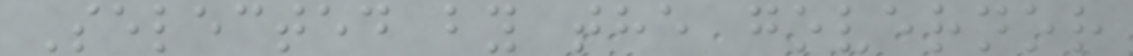Selected by the governor
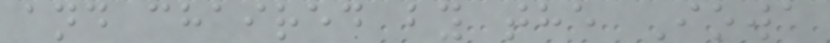and chaired by the Iowa
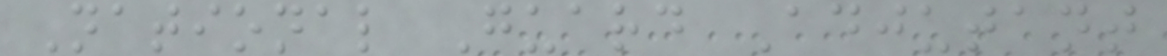National Guard Adjutant
